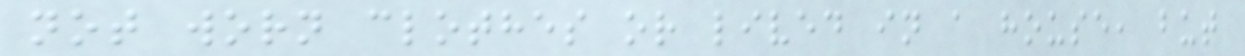not worn clothes or lived in a house, but
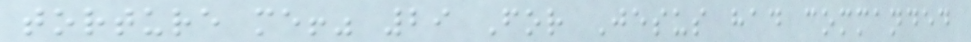torture me!" 29 For Jesus had commanded
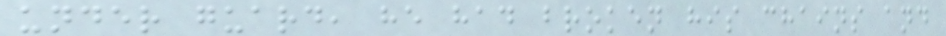under guard, he had broken his chains and
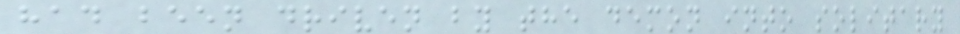had been driven by the demon into solitary
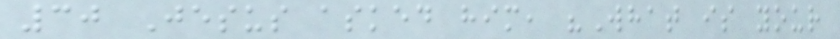30 Jesus asked him, "What is your
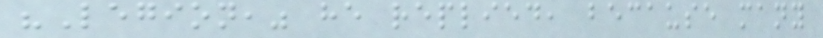"Legion," he replied, because many
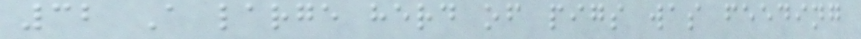32 A large herd of pigs was feeding
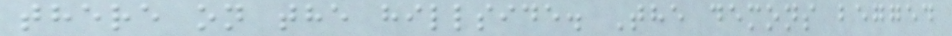there on the hillside. The demons begged
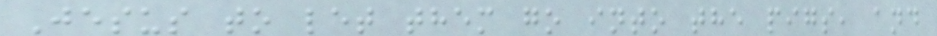Jesus to let them go into the pigs, and
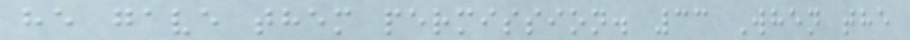he gave them permission. 33 When the
